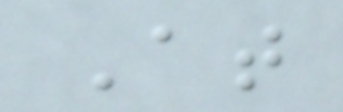At
